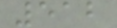512
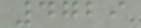4729
